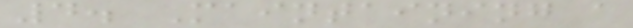4. Maintaining a
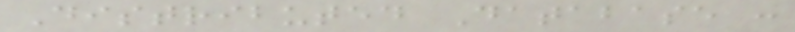Distributed Database :
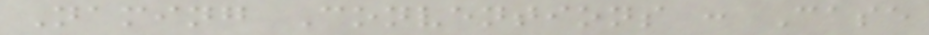Naming Conventions : Case
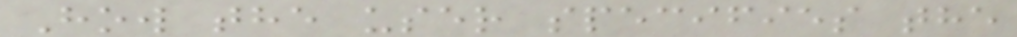How the user specifies the
